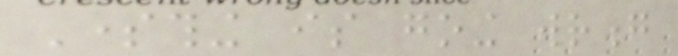Something is going wrong
